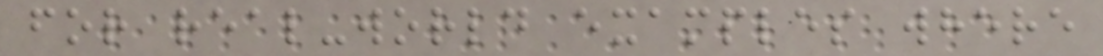for real-world examples where
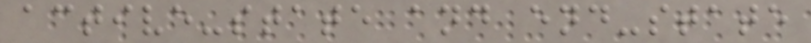active-state and end-state
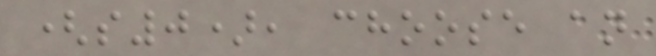(s0), choose an
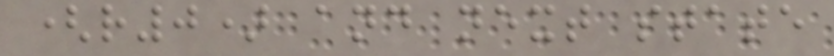(r0) and next state
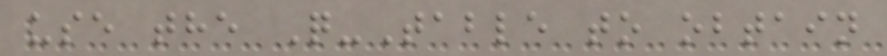use the Q-Table to obtain
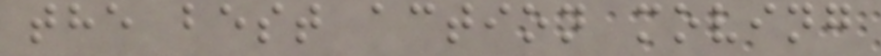the best action moving
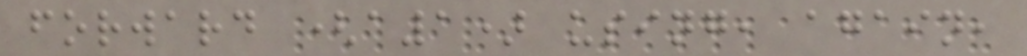forward (a1) using, again,
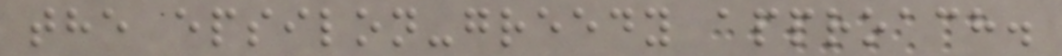the epsilon-greedy approach.
